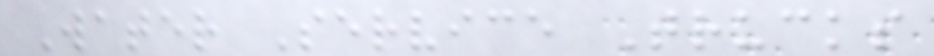Water Service Trucks
